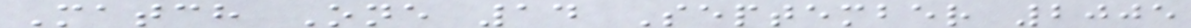Match One 14 September 2005
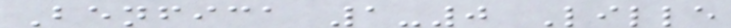Benfica 1-0 Lille
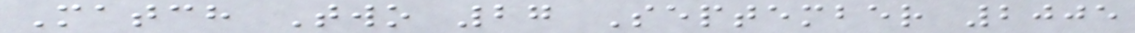Match Two 27 September 2005
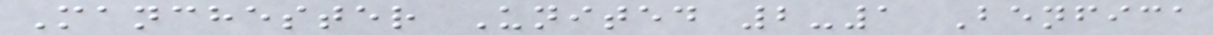Manchester United 2-1 Benfica
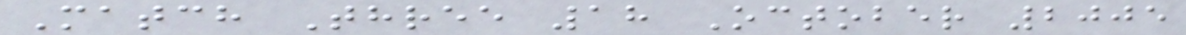Match Three 18 October 2005
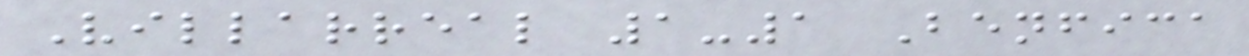Villarreal 1-1 Benfica
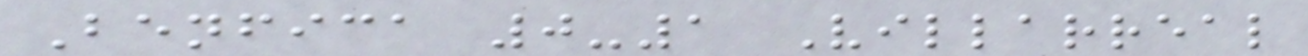Benfica 0-1 Villarreal
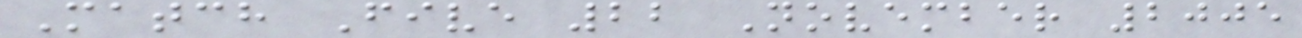Match Five 22 November 2005
